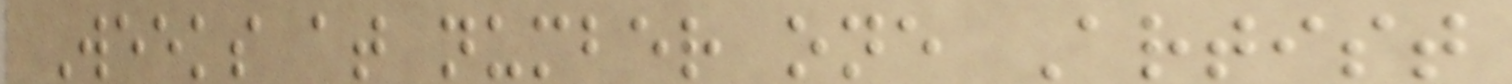Weeks at number one Artist
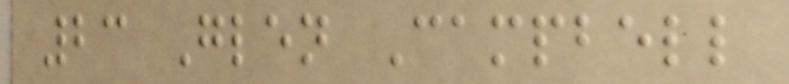23 Glen Campbell
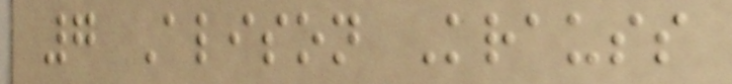7 Alison Krauss
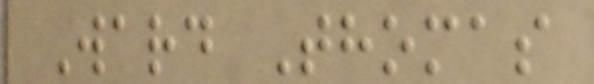Ward Thomas
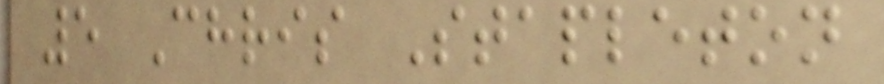5 Chris Stapleton
